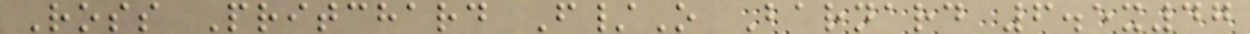Ross Pritchard F/O Barnard 6.5x47
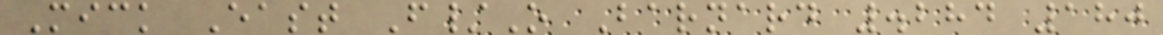Mick East F/O Barnard .284 180
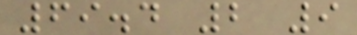69.4 2 9
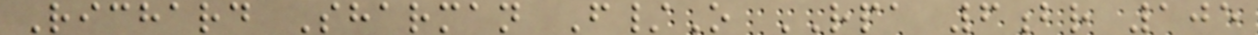Richard Sharman F/O RPA 6br 105
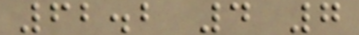62.2 4 7
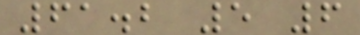61.2 5 6
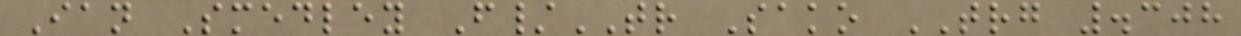Ian Smedley F/TR Sako TRG .308
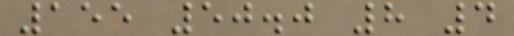155 50.0 8 4
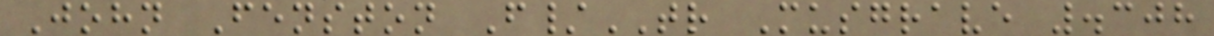John Fenston F/TR Musgrave .308
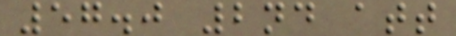57.0 2nd att
